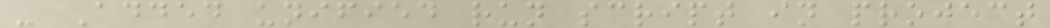- Added unified run script in project
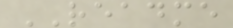README
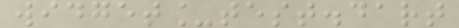widget_test.dart
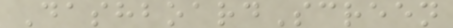DashboardScreen
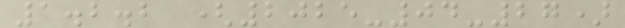1.2.2 (2025-04-27)
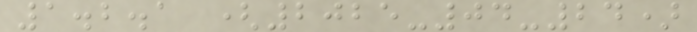1.2.1 (2025-04-24)
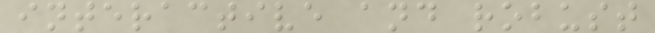interactive and robust
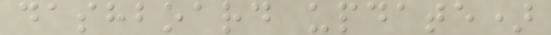dashboard update)
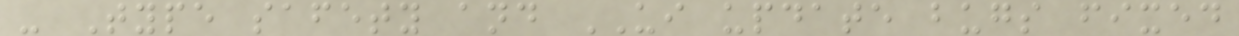- Type safety and UI update bugs fixed
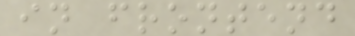in frontend
